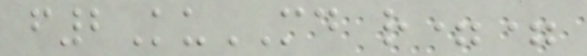f2KuMD r==
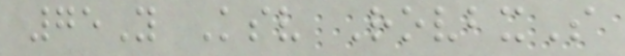75Y Ksv RovbxS
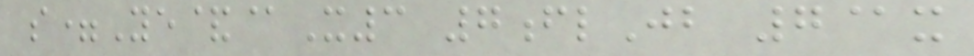s=Ye&@X3 7flJb 7@x
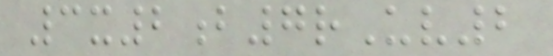3x2b7rUv2
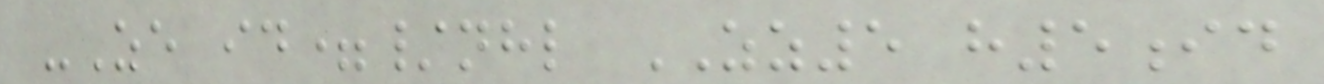-Ze id=/nhl ZZ5 h5id
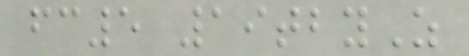fc5 19tbyZ
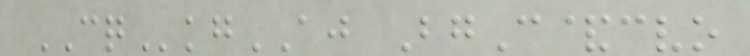CQkgAJ BgC&cvo
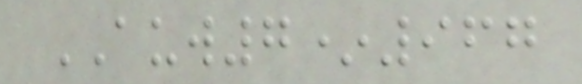AUW7*967
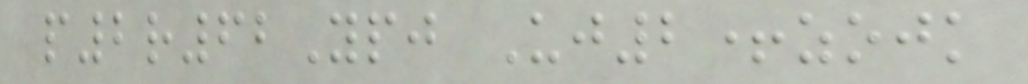p2r62Ypj Uj2+zojk
